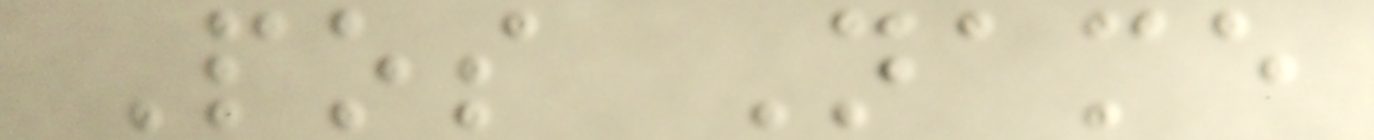Pos Name
